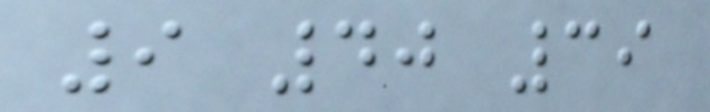9 40 39
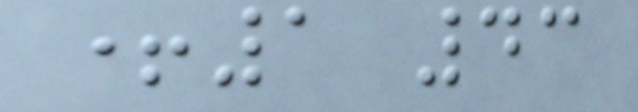+1 43
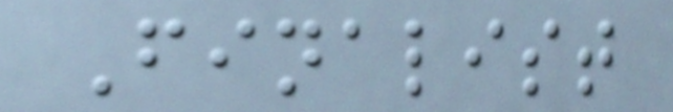Finalist
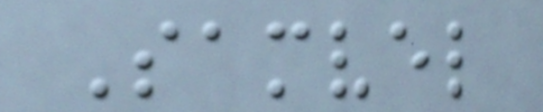Samvel
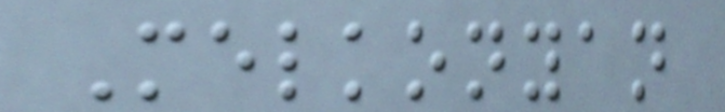Melkonyan
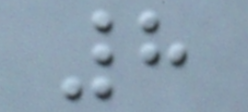8
